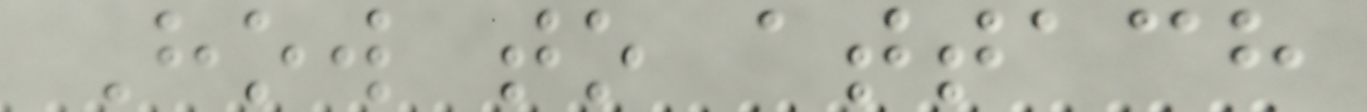How to attach
